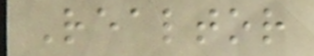Realtor
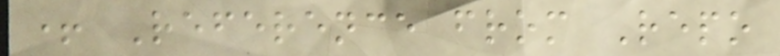+ Reference from Repo
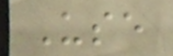Use
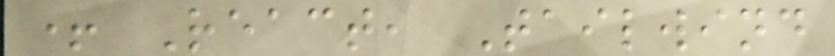+ React, Tailwind
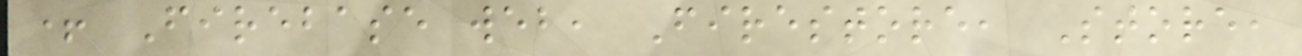+ Firebase web, Firestore, Store,
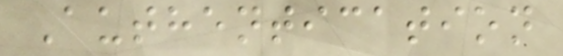Authentication
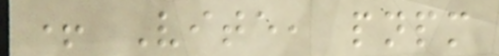+ Vite, pnpm
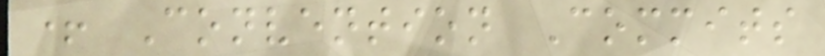+ Convention Commits
